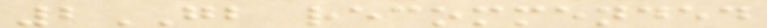2GB recommended
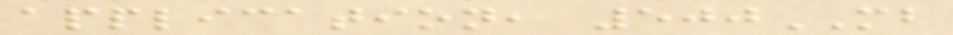application, 500MB
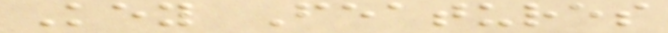Key Features
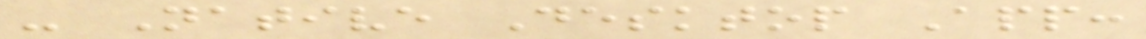- Native Desktop App:
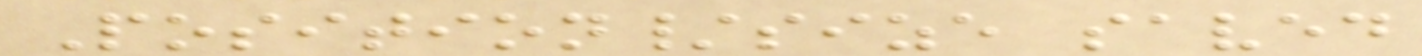Position/size saved
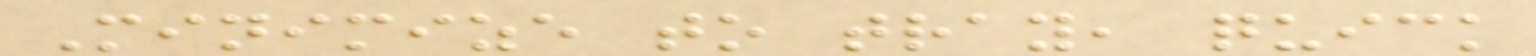Minimize to tray, quick
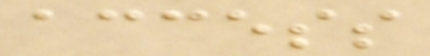access
